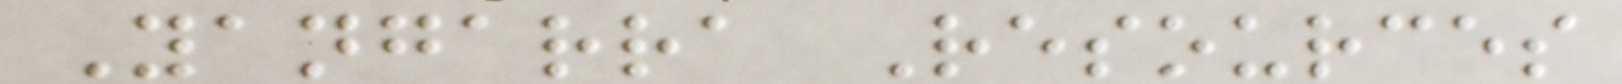Yangarra Resources
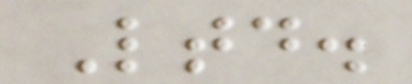Ltd.
